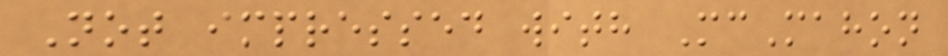Not impressed with McMahon
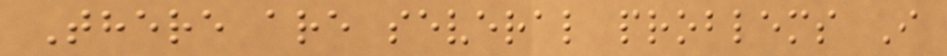There are several problems I
